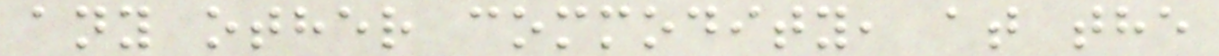any other commodity, at the
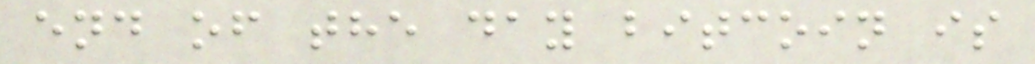end of the day bitcoin is
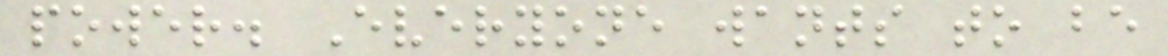power. Everyone wants to be
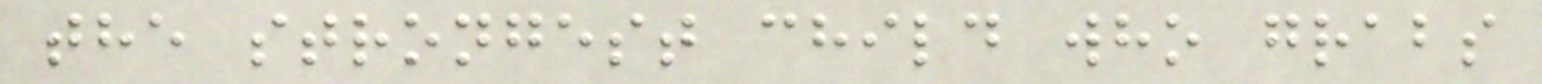the strongest child who grabs
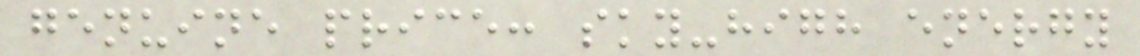genuine price: sky-high energy
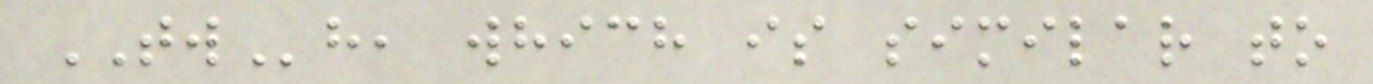TWh, which is similar to
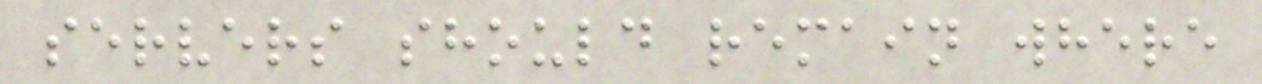servers should remain where
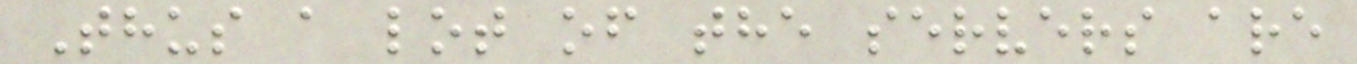Thus a lot of the servers are
